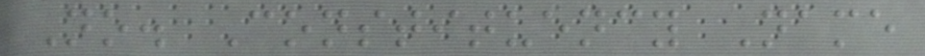No. Constituency Name
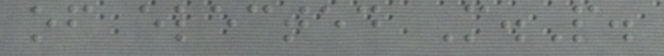of elected M.P.
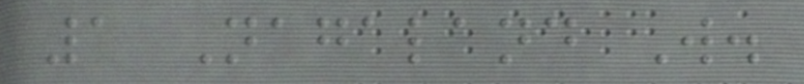1 Nagaland W.
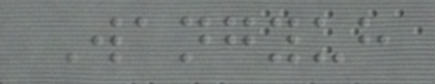Wangyuh
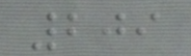209
